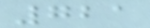721
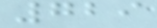729
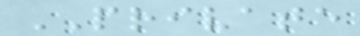PRIVATE
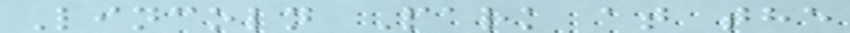Lincoln Park at the
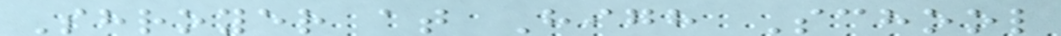Shroyer at High School
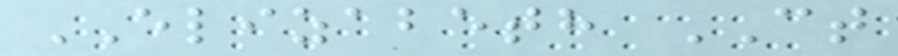ELIZABETH CT
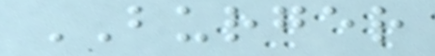BURGER
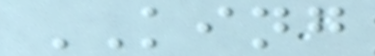KING
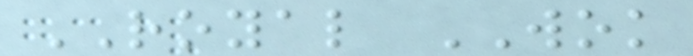ROYAL WOK
